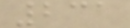231
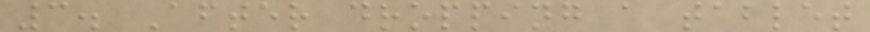3. After dropping a tablet
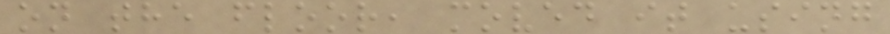on the floor, moved it using
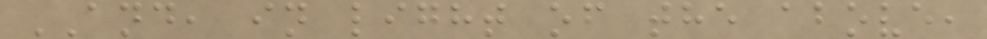AND, in light of the above,
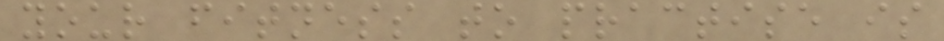your fitness to practise is
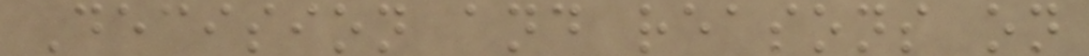Decision and reasons on
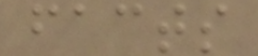facts
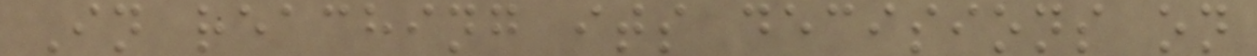In reaching its decisions on
